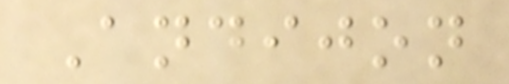Andijon
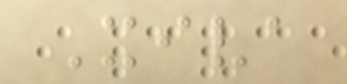Xiva
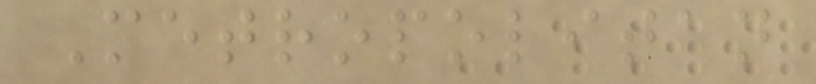Metropolitan
